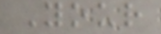Your
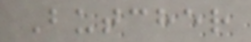Butcher
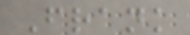Frank
